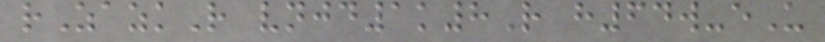rZazkR vnjd1k8R h64w-eU
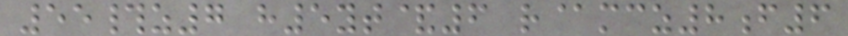55#z7 h5yt&6 r@mcz8f6
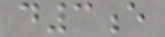d3e
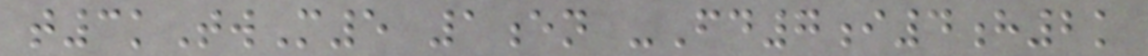t3kTwM5 1en -Fd7i4h2k
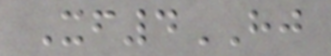Xf4HJ
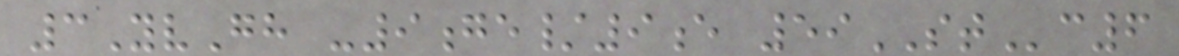3YvGh -9ge/9e 59STc6
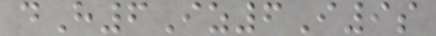dH6Iz6I9s
